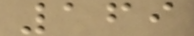169
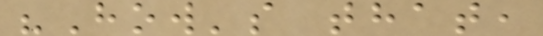"How's that,
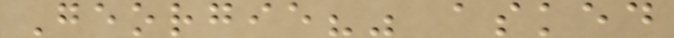Georgie?" asked
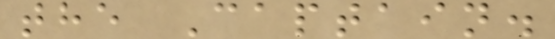the Captain.
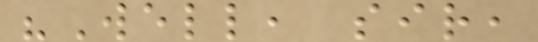"Well, sir,
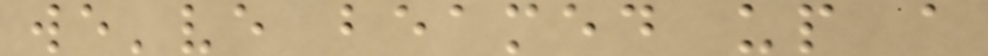we've beamed up a
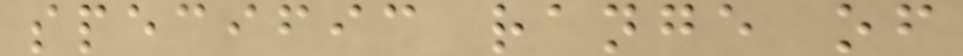specific range of
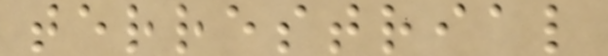terrestrial
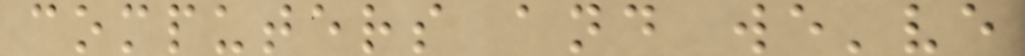computers and we've
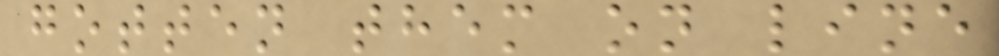gotten them on line
